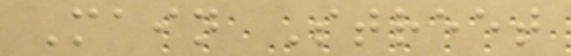Main Street
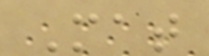Mat
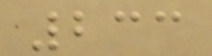233
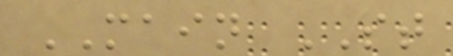MAIN ST
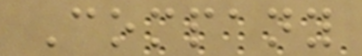Company
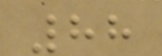88
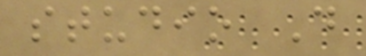studio D
